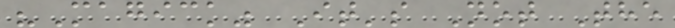"Magick" It's Not The
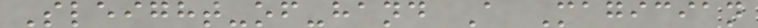Sleight-of-hand A Magician
